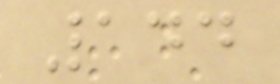144
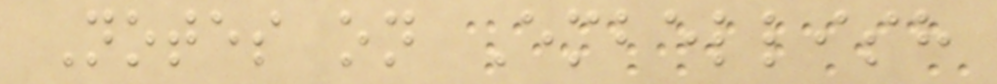Notes on Embellish
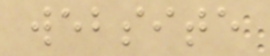website
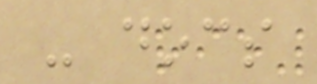- docs
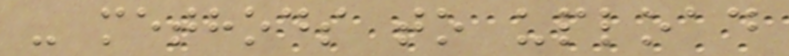- methods to upload
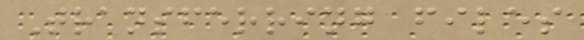Transferring files
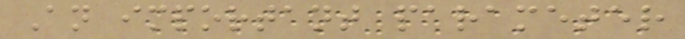An important parameter
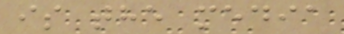is the media
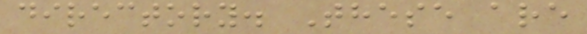directory. These are
